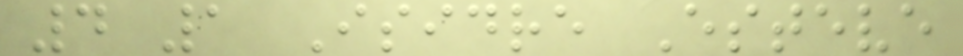4 1 Isidre Esteve
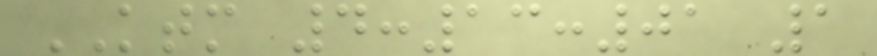KTM 4:13:01 1
